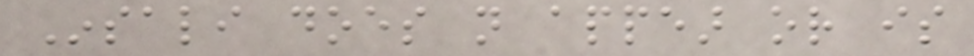Insali does not appear or is
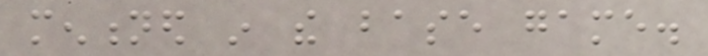mentioned in the base game.
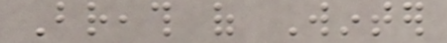Breath of Winter
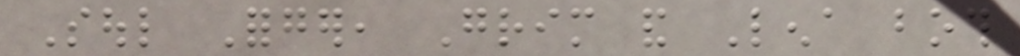Soul Forger, Grim and Lena both
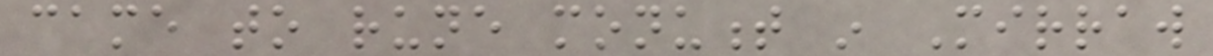came to rune monument in Mirraw
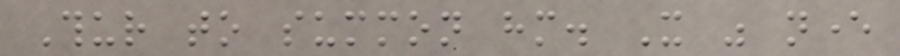Thur to summon him. It was never
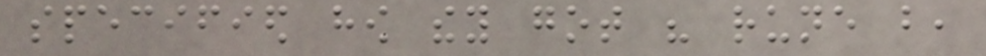specified how they got his rune but,
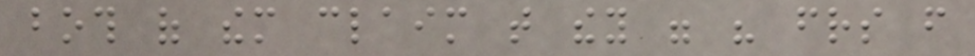both of them claim that they were his friends from
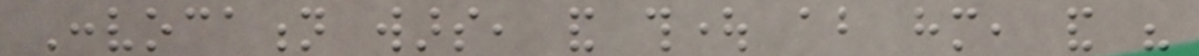Convocation wars, and thought about him, and his
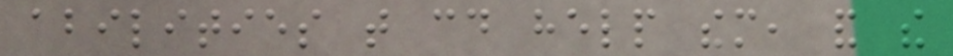abilities that could help them, and the
